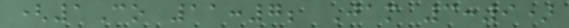(1Co 11:7; Jam 3:9)
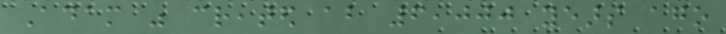Adam was created about 6,000 years ago
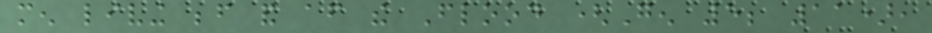men living before and after the Flood (Gen 5; 11),
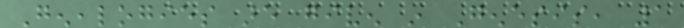Genealogies are given in Genesis, 1
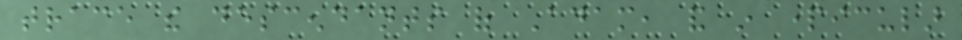trace the descendants of Adam, and in particular
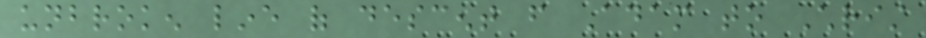unbroken line of descent from Adam to Christ
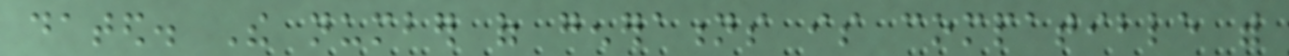dated. The number of generations is compatible with
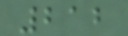212
